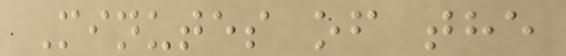Minutes of the
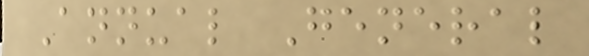Annual General
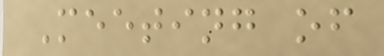Meeting of
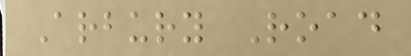Arbury Road
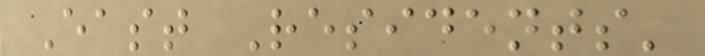East Residents'
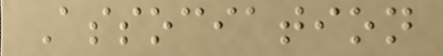Association
